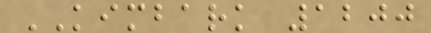KIMBARK 1200
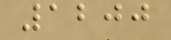1200
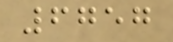6757
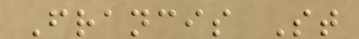Francis St
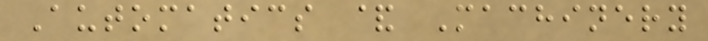Automatics & Machinery
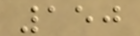150
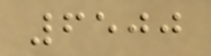6500
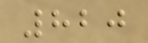820
